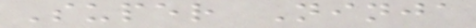Super Ninja
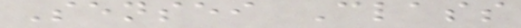Sensei Class
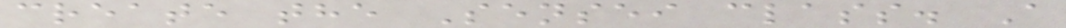create the Sensei class. A
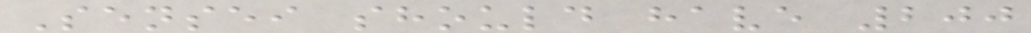Sensei should have 200
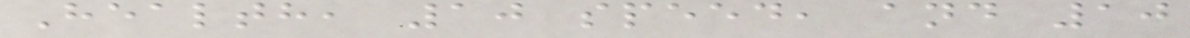Health, 10 speed, and 10
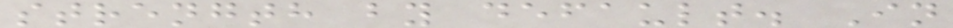strength by default. In
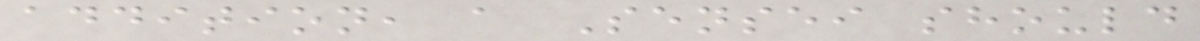addition, a Sensei should
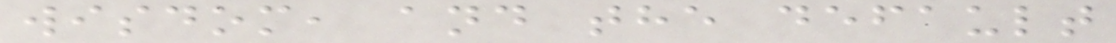wisdom, and the default
